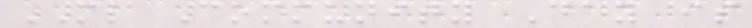ML Community Day is
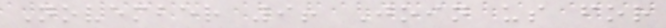November 9! Join us for
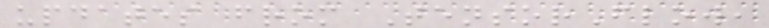updates from TensorFlow,
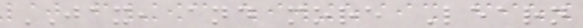JAX, and more Learn
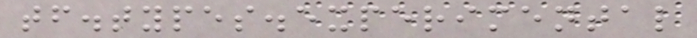tf.types.experimental
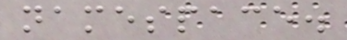namespace.
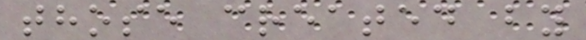those created by
